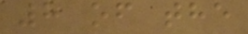8 of the
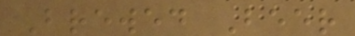Brewed Beer
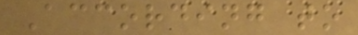According to
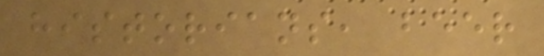historians, beer
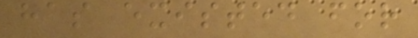has existed for
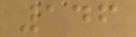146
